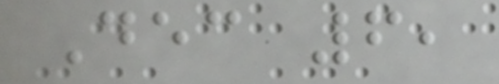Dec 6,
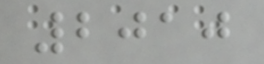2010
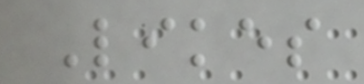Likes
